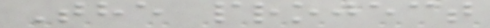The project
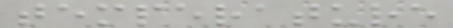temperature
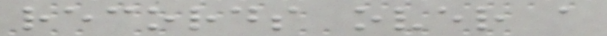records over a
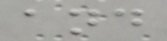and
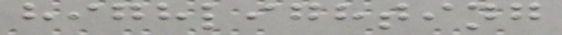highlighting
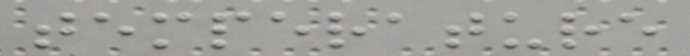temperature
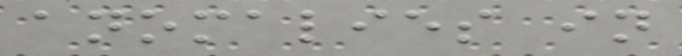anomalies in
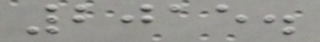2015.
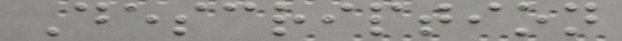Description
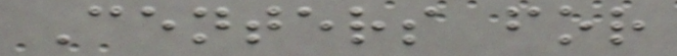Centers for
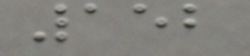152
